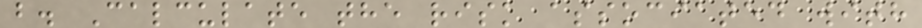b. Calculate the risk associated with
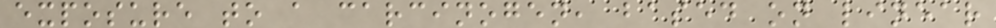exposure to a carcinogen, based on linear
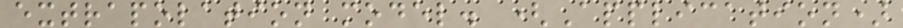extrapolation model. (Application)
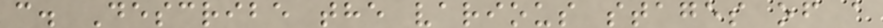c. Describe the various stages of a
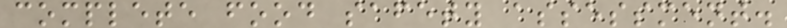complete food safety assessment.
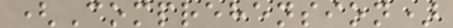(Comprehension)
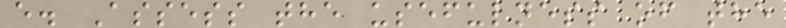e. Assess the usefulness of the
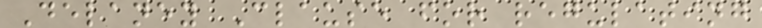Delaney Clause for regulating
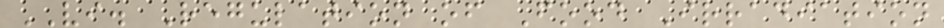VI. Regulation of Food Irradiation
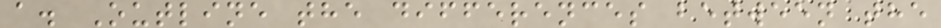a. Outline the differences between the
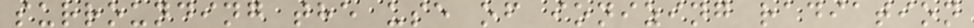surrounding the use of ionizing radiation
